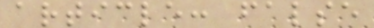article: false
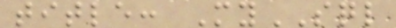title: MySQL
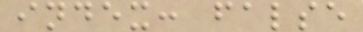index: false
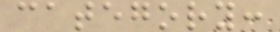category:
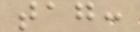tag:
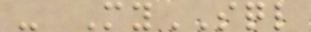- MySQL
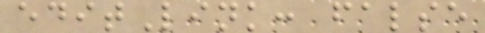editLink: false
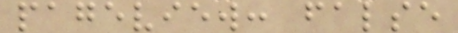pageview: false
